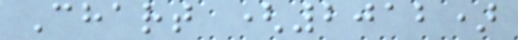Chart (2012)
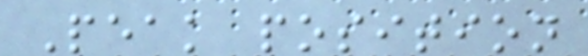Peak position
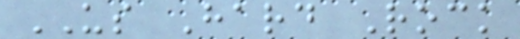US Hard Rock
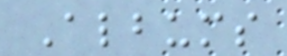Albums
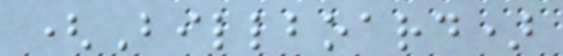(Billboard)
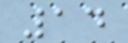14
